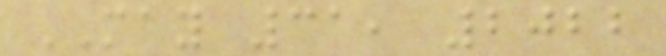MAY 31, 2022
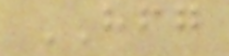HFG
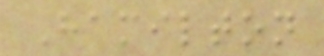Hamilton
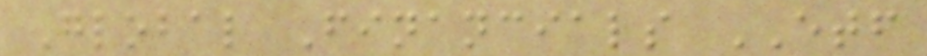Global Financials ETF
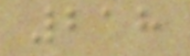218
